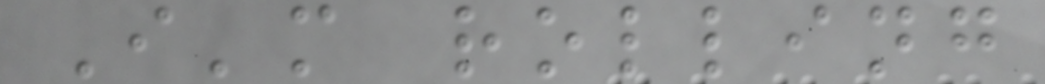I'm rolling
